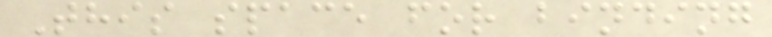This space for binding
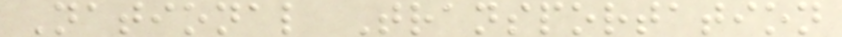National Transportation
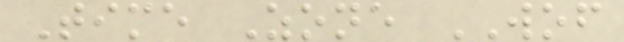Time Zone WOF
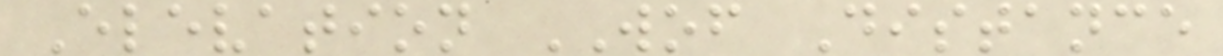Elevation WOF Distance
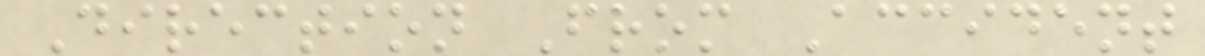Direction From Accident
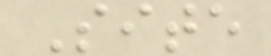Site
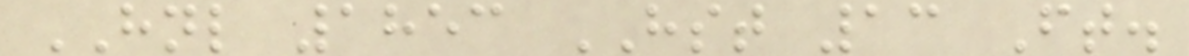HNL 1853 HST 13 Ft.
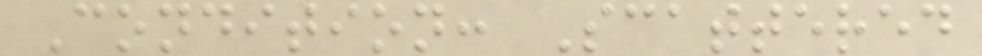Condition: Scattered
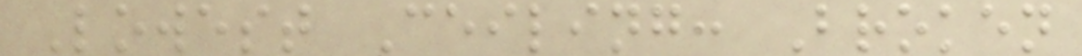Lowest Ceiling: Broken
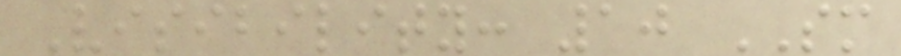Visibility: 10 SM
